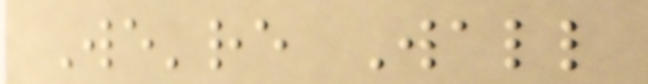We're Wall
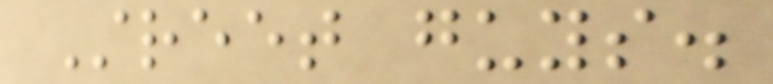Street guys.
